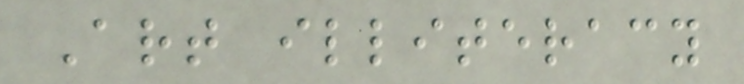Art illiteracy
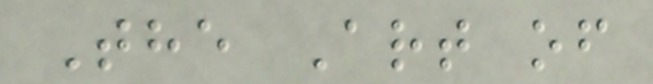The Art of
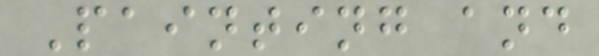Painting and
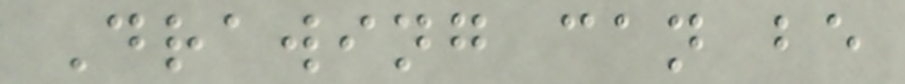Drawing can be
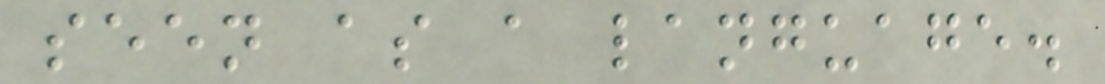seen as a language.
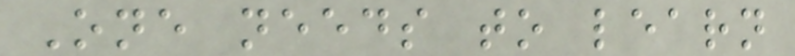One needs to learn
